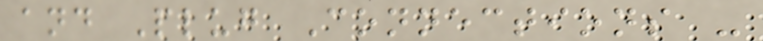and Plug Connections -
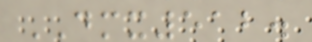DMX512.
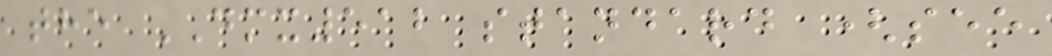the DMX512 standard (see
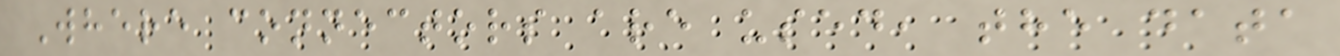Where connectors are used, the data
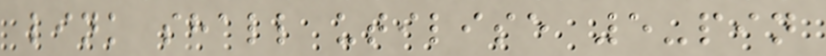link shall utilise 5-pin
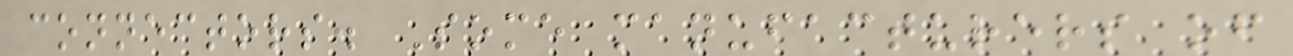connectors. Some manufacturers of
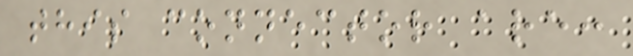this connector are:
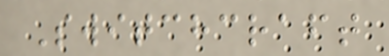Switchcraft
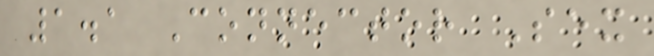1.1 Connector Sex
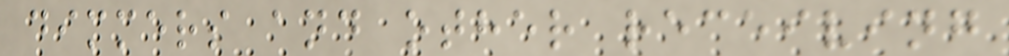dimmers and other receiving
